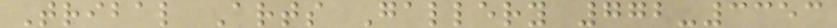Tribal Arts Gallery 772-3353
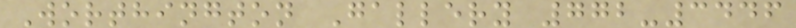Worthington Gallery 772-3446
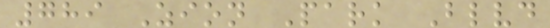789 Zion Park Blvd
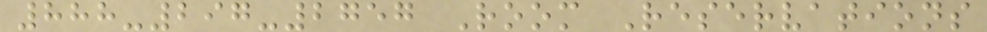888-297-2757 Room Reservations
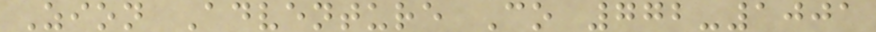Zion Adventure Co 772-1001
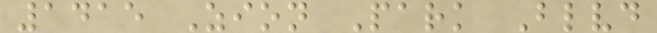1415 Zion Park Blvd
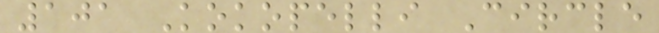101 Kokopelli Circle
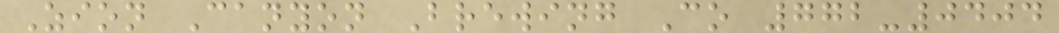Zion Canyon Brewing Co 772-0404
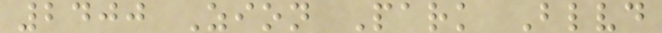2400 Zion Park Blvd
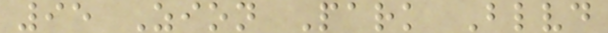95 Zion Park Blvd
